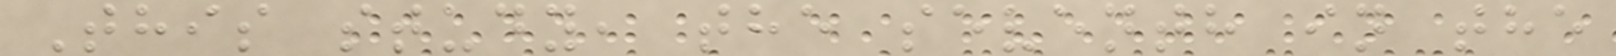This study, the seventh in the
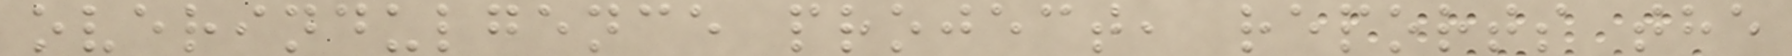overindulgence project, reports the
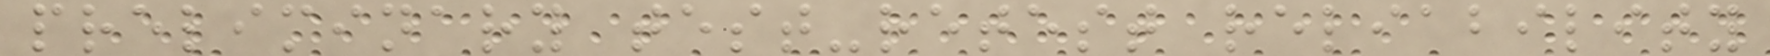preliminary test-retest reliability
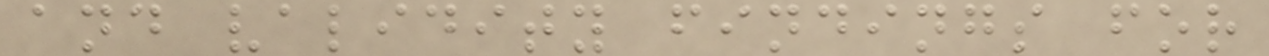and validity findings for
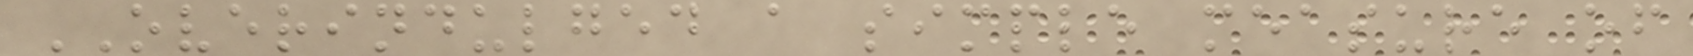OVERINDULGED a simple measure of
